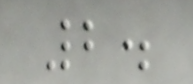2.
